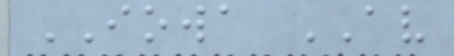IOWA AV
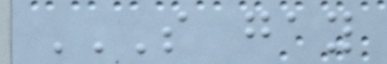S GAY
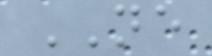NE
